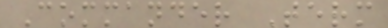Commander Term
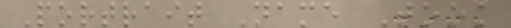Portrait Name Took
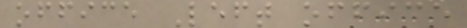office Left office
